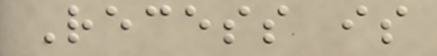Recess is
